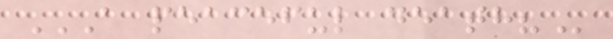A PEACEFUL DEATH?
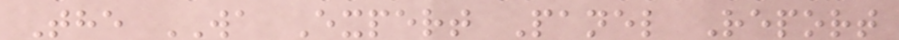The WA Expert Panel Report
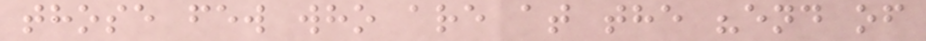those few who are at the "end of
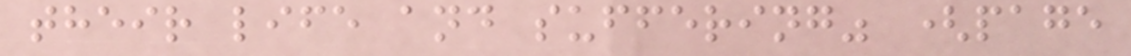their life and suffering" (page
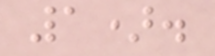1).
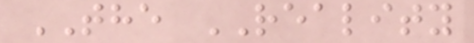THE REALITY
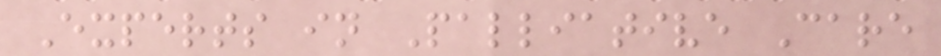Experts in Palliative Care
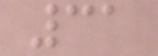31
